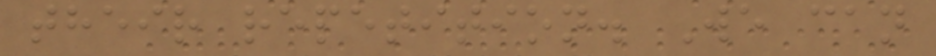their repetition. We can
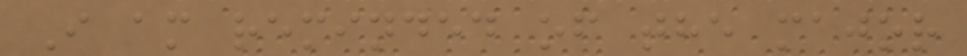I am reminded of the major
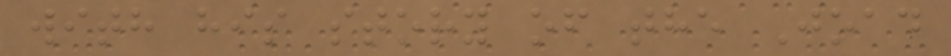with his story of the Joad
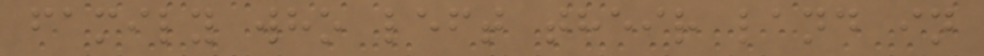family who left their land in
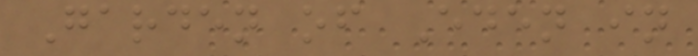Garden of Eden in
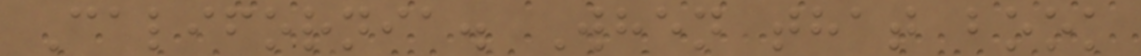California. When that book
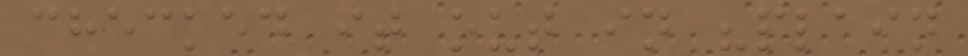checked it out in "plain
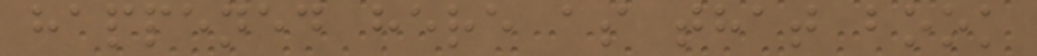happened here as that book
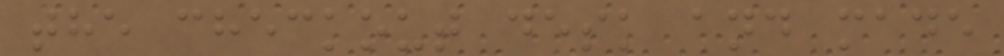the checkout desk and made
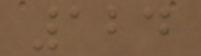124
